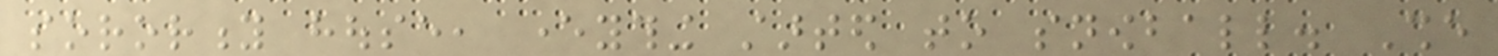sorority house, everything started to snowball. She
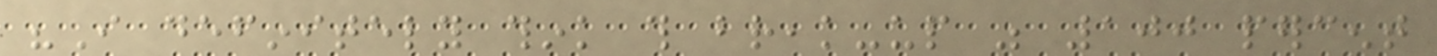"I definitely think this break-up was 100 percent
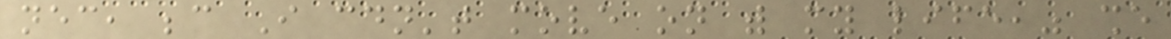necessary, because I couldn't move on with my life," she
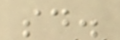said.
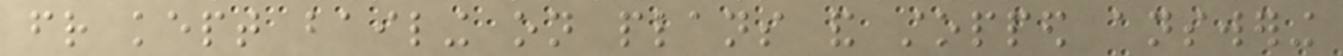friend kept bailing on plans and stopped answering
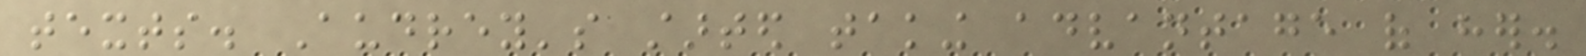texts. Audrey's started taking advantage of her.
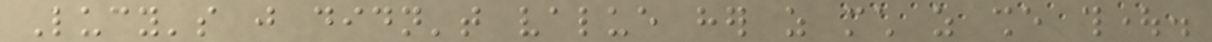Lucy's just didn't value her as much as she thought.
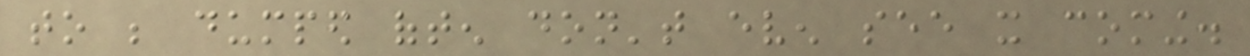to be dumped often don't even see it coming.
